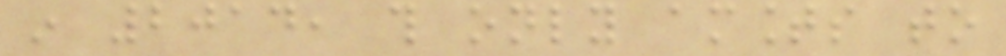in 2014, this only amounts to
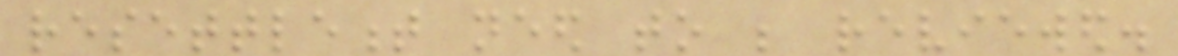resettlement need to be reviewed.
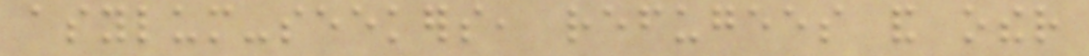asylum-seekers, refugees and other
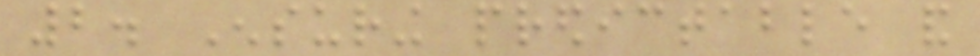2. Ensuring predictable and
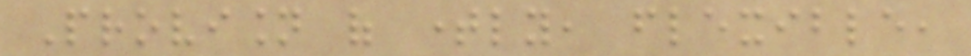Provision of timely, flexible,
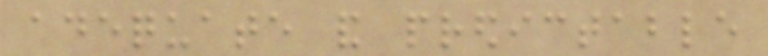adequate and predictable
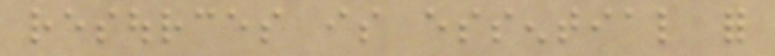resources is essential for
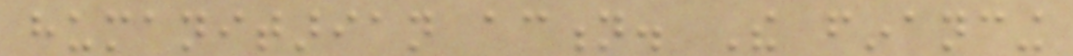humanitarian action. The financing
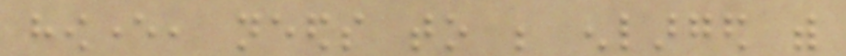however, needs to be enlarged with
